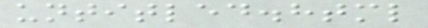untitled.html
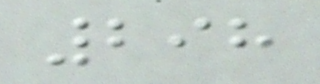298
